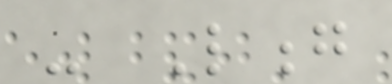- Long
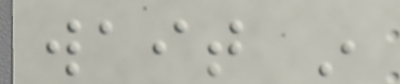wait in
